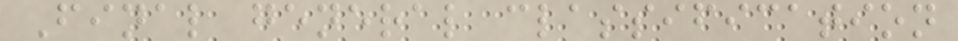Final general classification
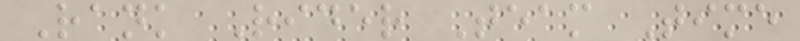Rank Rider Team Time
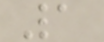1
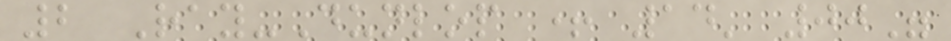2 Ray-Dunlop + 14' 00"
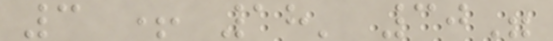3 + 18' 30"
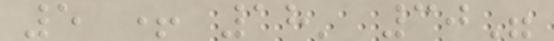5 + 18' 30"
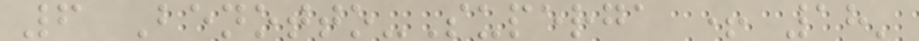6 Benotto-Superga + 18'
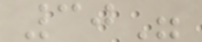30"
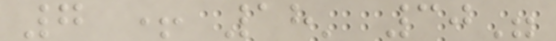7 + 18' 30"
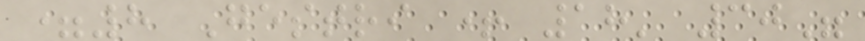=8 Gestri + 18' 30"
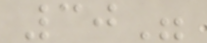30"
